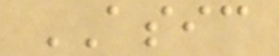ASIC
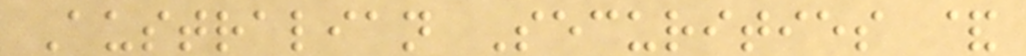Australian Securities &
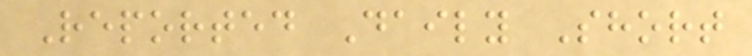Reported Daily Short
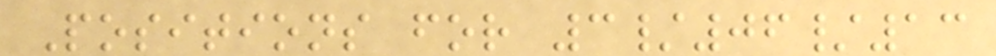Positions for 3/06/13
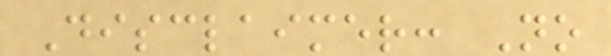Disclaimer: No
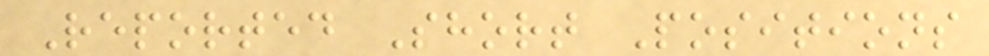Reported Short Positions
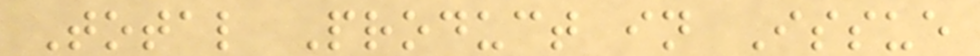Total Product in Issue
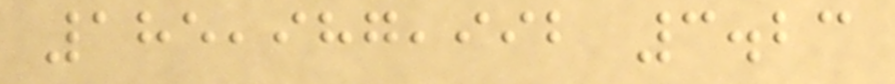185,987,992 3.23
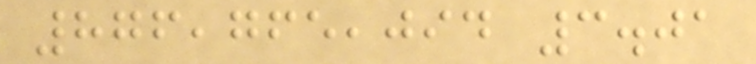876,765,094 3.01
